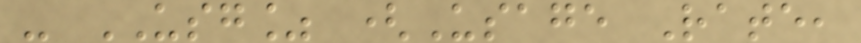- USG% (Usage Rate,
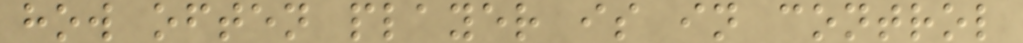how often player is in control
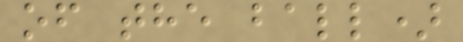of the ball)
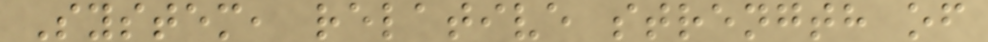System, relative strength of
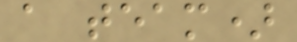a team)
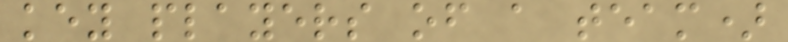key players of a team)
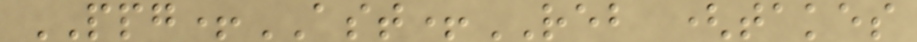PPG+AST+REB (takes
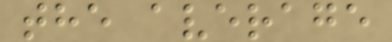the average
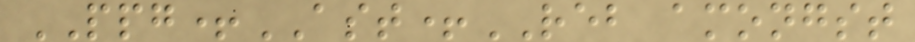PPG+AST+REB amongst
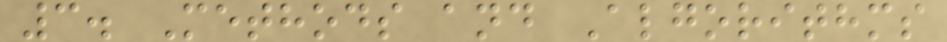3. Methods and Algorithms
